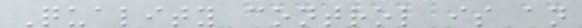Quality control is an
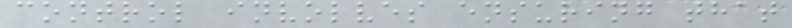control involves ensuring that
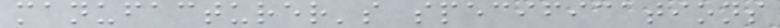manufacturer's specifications
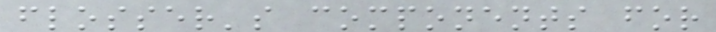flosser's components for
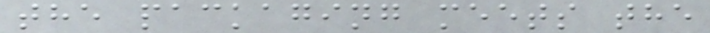the packaging meets the
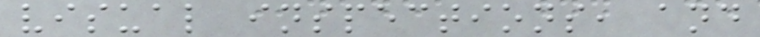visual inspections, and
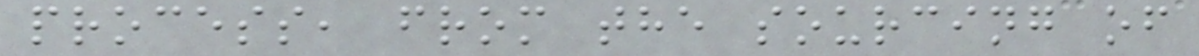process, from the sourcing of
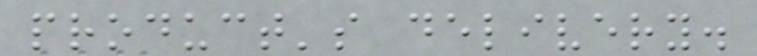product's delivery.
